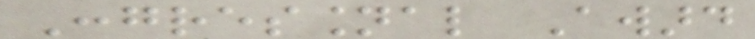Congressional Award
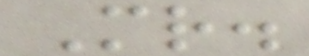Mr.
